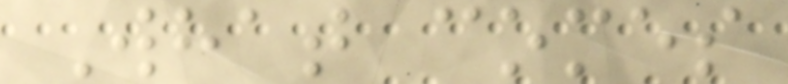What comes
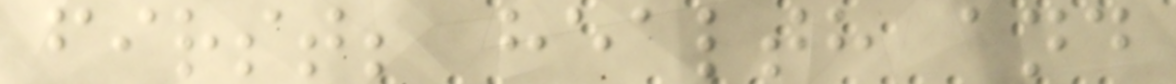first; health and
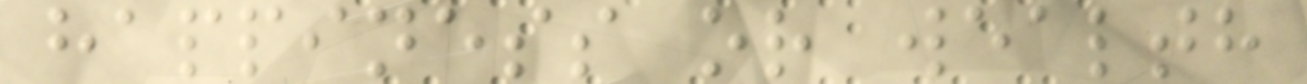happiness or wealth
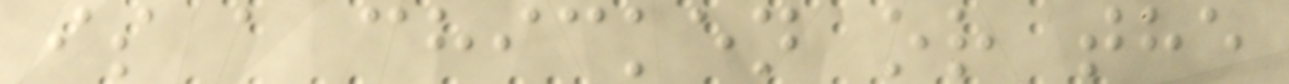is a chicken or the
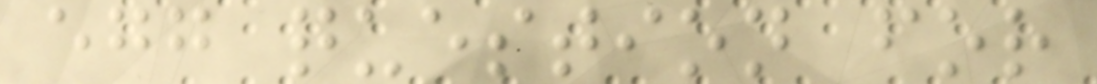egg question for
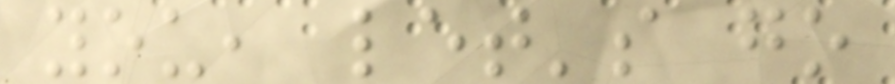you, let's go
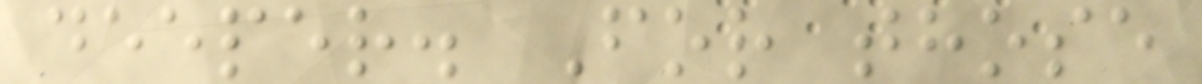deeper. For those
